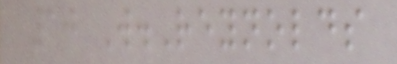10 W.Reynolds
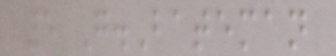5 G.Bateman
